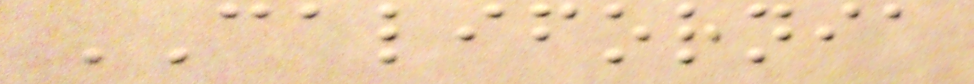CALIFORNIA
